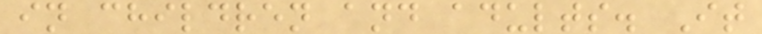in children and adults. It
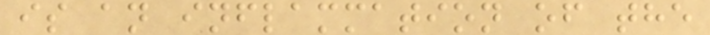is an inflammation of the
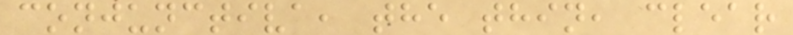conjunctiva, the thin, clear
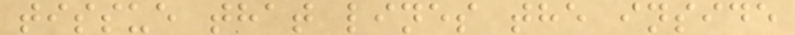tissue that lines the inside
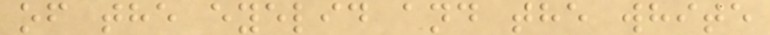of the eyelid and the white
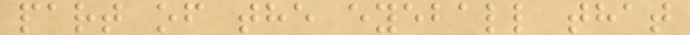part of the eyeball that
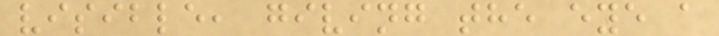visible, giving the eye a
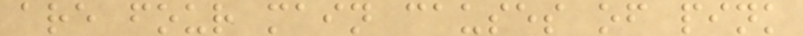are four main causes of pink
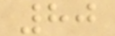80
